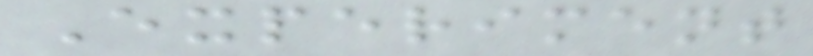Experiment
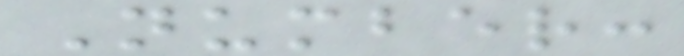Number:
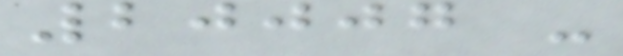20007 -
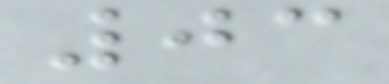03
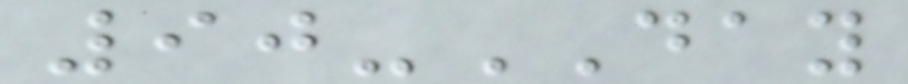90-DAY
